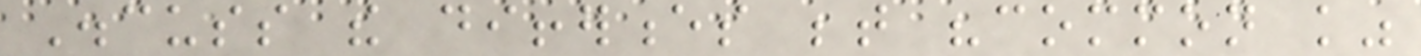Discuss the differences between "common knowledge"
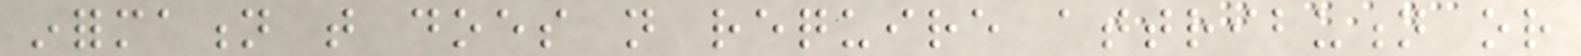information that does not require attribution or
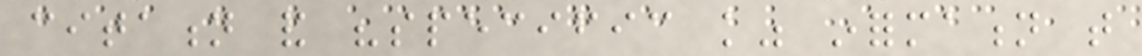citation and "specific knowledge" information that
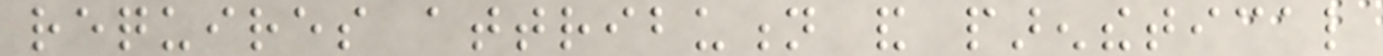requires attribution and parenthetical
